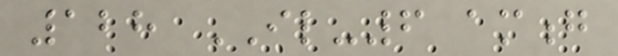128 IL-6 among
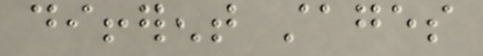different stages
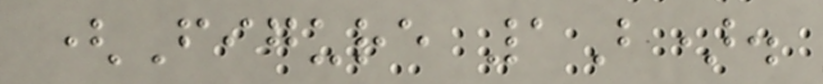(Figure 1B).
